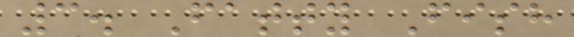3. Fatty Fish
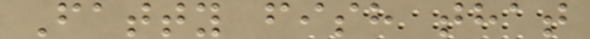Fatty fish that
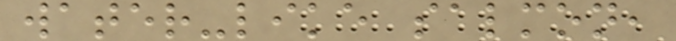water-like salmon,
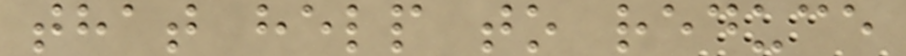that help to reduce
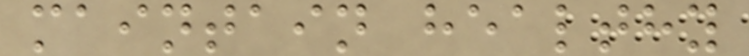maintain healthy
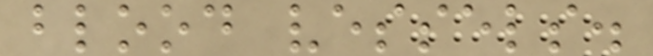blood vessels.
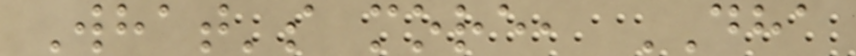What's more, DHA
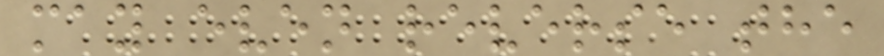may even reverse the
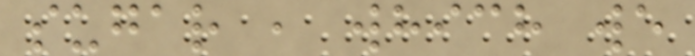sugar , which we
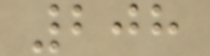208
